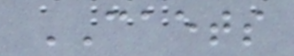CAETS
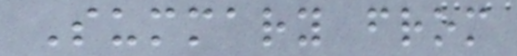Summary from
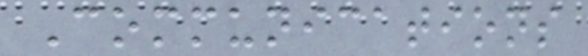Communications
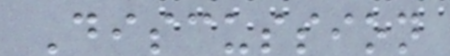Discussion
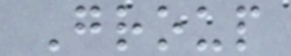Group
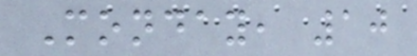Monday, 10
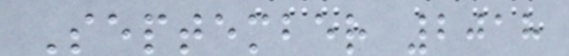September 2018
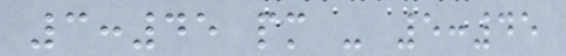3:45 pm - 5:45
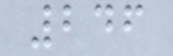246
